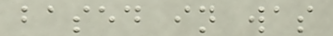based in was
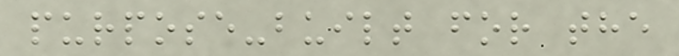purpose-built for the
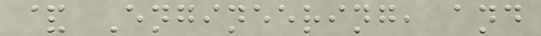& Engineering, and
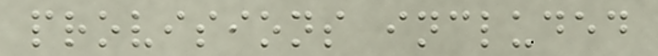provisions included
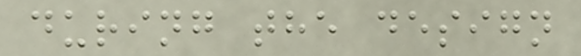during the design
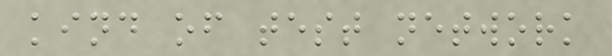kind of test network
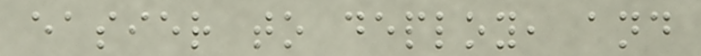easier to deploy, and
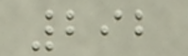292
